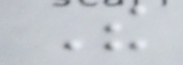The
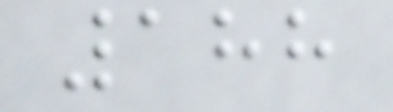188
